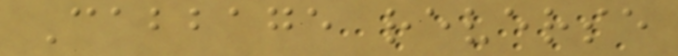Cabbage reverse
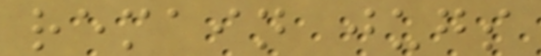remain jugs
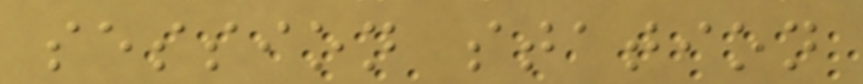session station
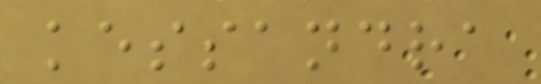kessandra
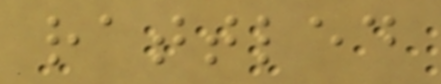rattled
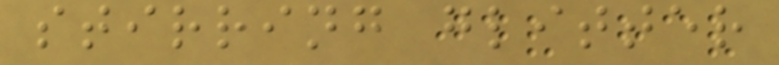stirring glitter
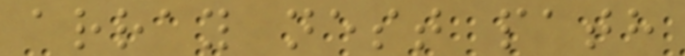array nest path
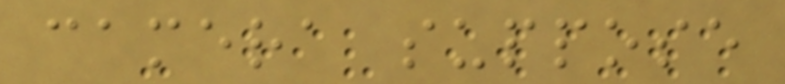camera suppose
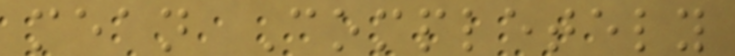mean Completely
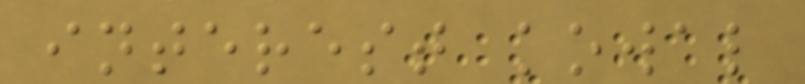interest kowal
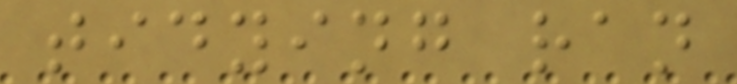tidying ran
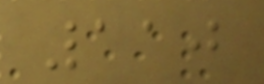110
